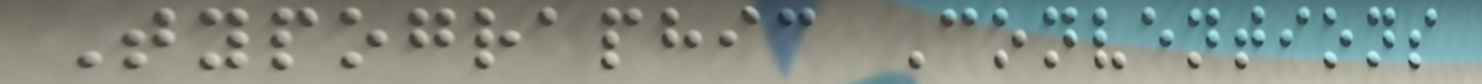Typographic Conventions
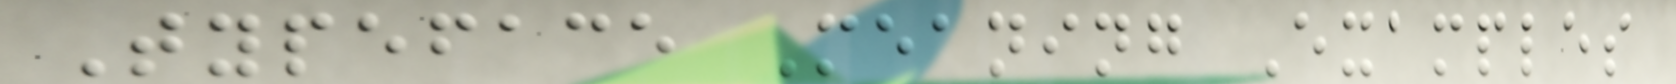Typeface Meaning Examples
